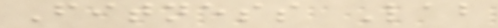Fitness Lab
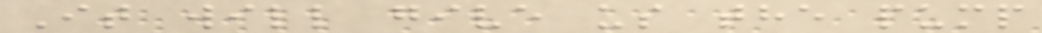It will give us the pump
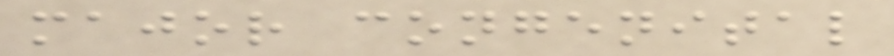major congenital
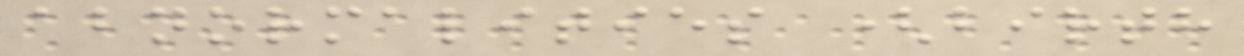abnormalities (birth
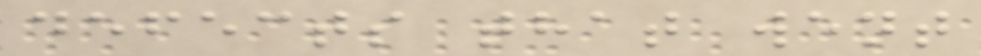defects that went
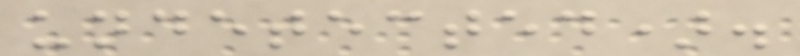undetected).
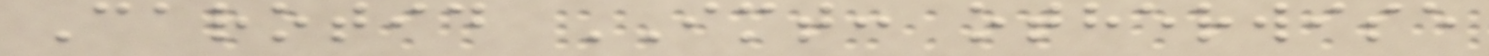Carotid IMT: otherwise
